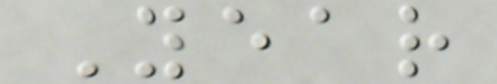Year
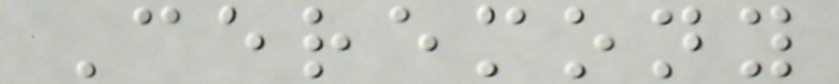Ceremony
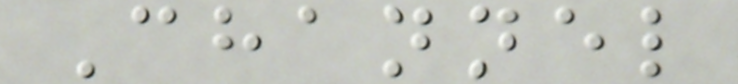Channel
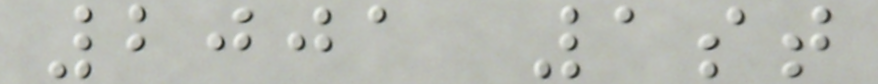2001 1st
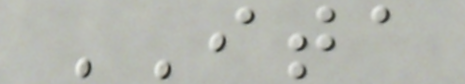ITA
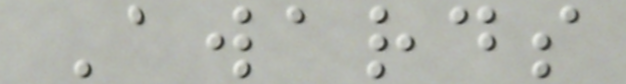Awards
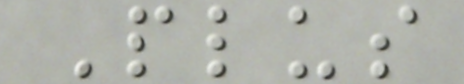Plus
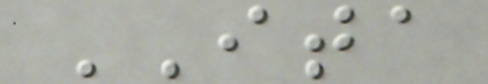ITA
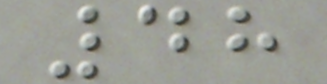48
